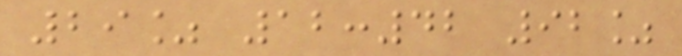29% 12:42 92%
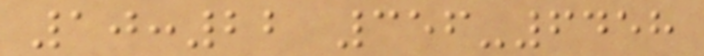10:22 356-6458
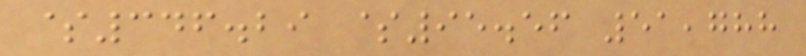$346.29 $95.56 51,788
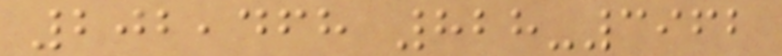202,468 828-3962
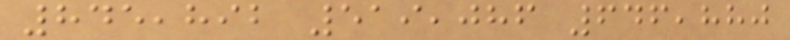845,892 519,086 646,880
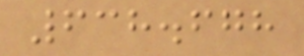638.678
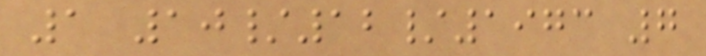1 10/12/1973 7
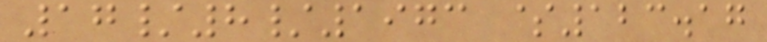17/8/1973 $123.17
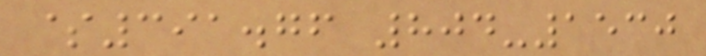$391.76 804-1530
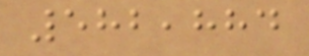582,884
